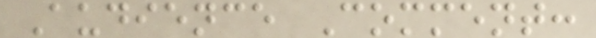Audience Comment:
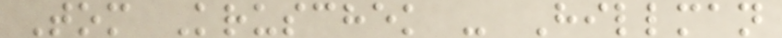Tom Kruschek - Hillman
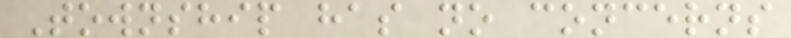Township has no concerns
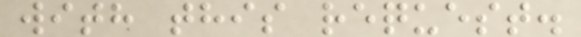with this request.
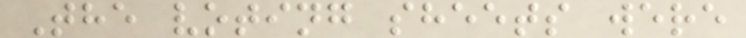The voting sheets were
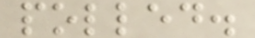polled.
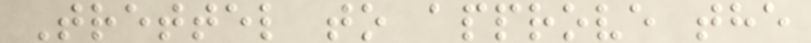Trettel to approve the
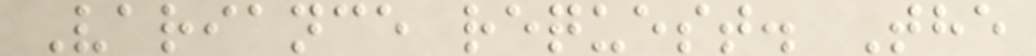Variance request. The
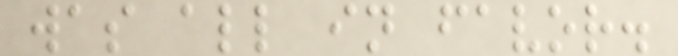was all in favor.
